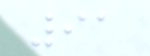91
